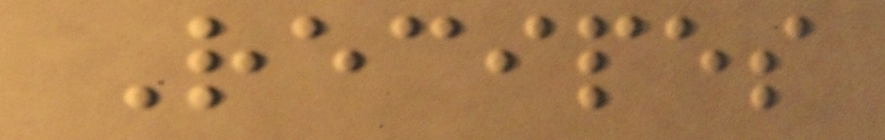Recipes
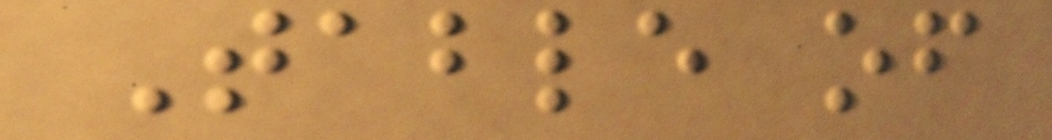Table of
